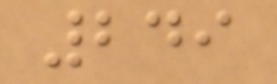249
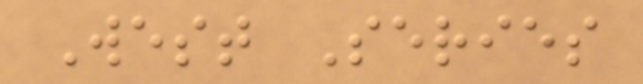West Series
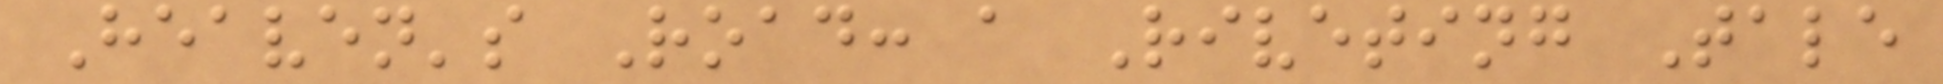Heaven's Road: a Riveting Tale
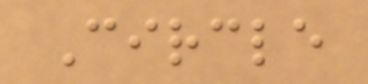Circle
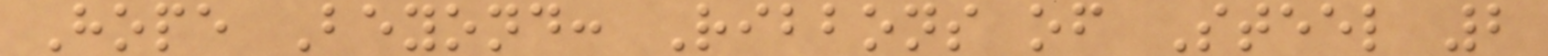Hope Beyond: Ribbons of Steel 2
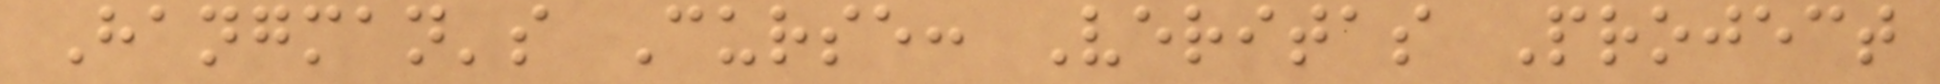Hangman's Curse: Veritas Project
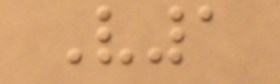V1
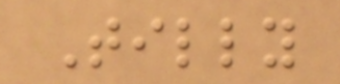Tilly
